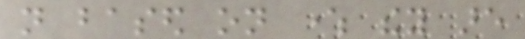not based on where they are
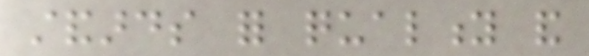standards for quality and
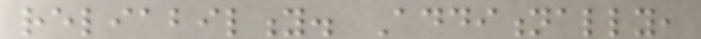reliability. Additionally,
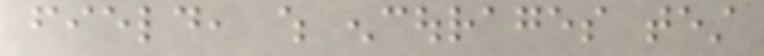field, which encourages test
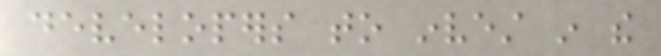developers to invest in the
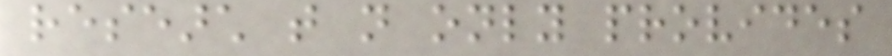research that not only provides
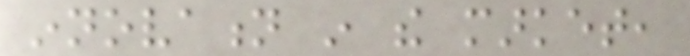innovation in the market,
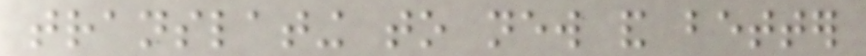translating to new and better
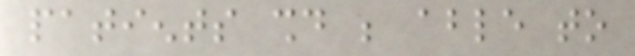patients should be able to
